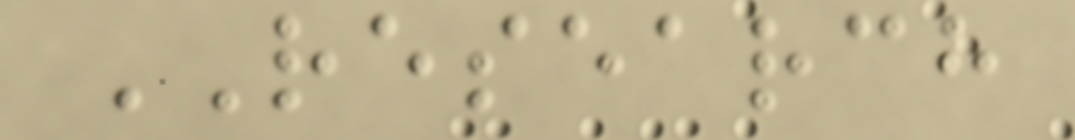RESEARCH
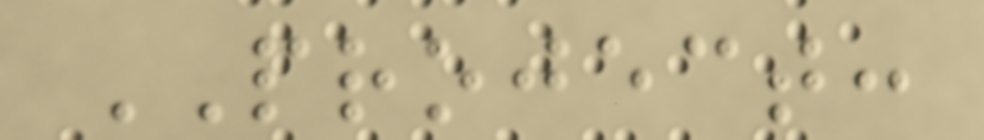PROJECT:
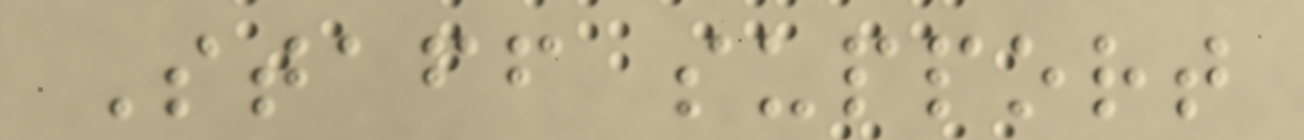Staff support
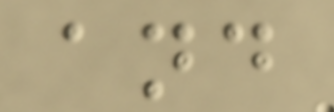and
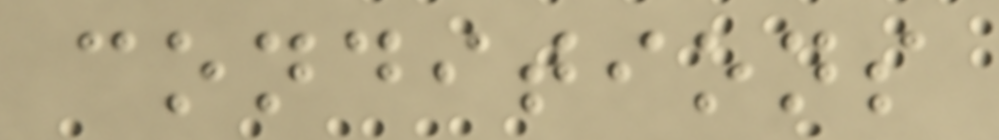conditions
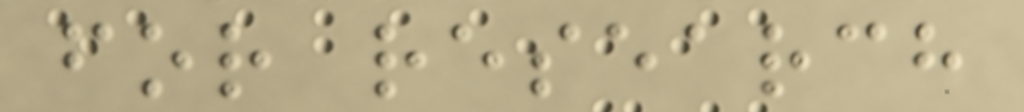for research
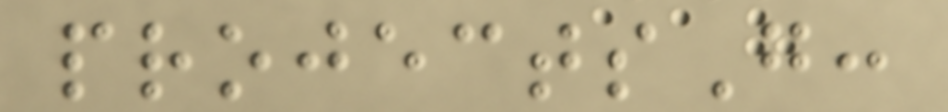projectsG:
